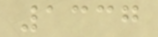1337
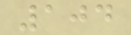104
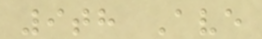9th Ave
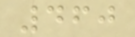460
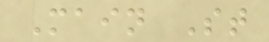Main St
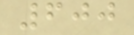600
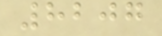8207
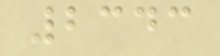2343
